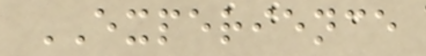EXPERIENCE
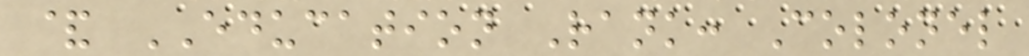& EDUCATION Rank: Colonel
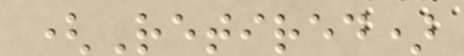(Retired)
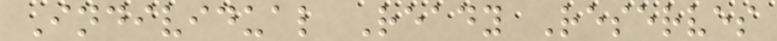Individual Ready Reserves
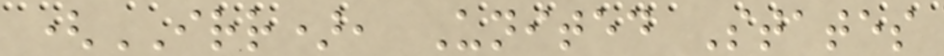(IRR), United States
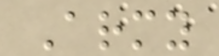Army
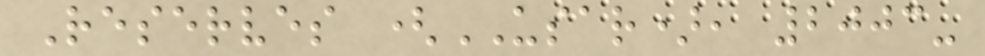Reserves (USAR), 2003-
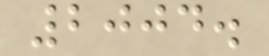2004.
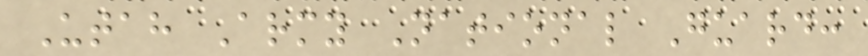Utah Army National Guard:
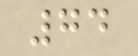74
